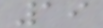19
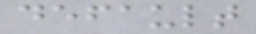default
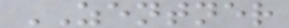ZENTNER
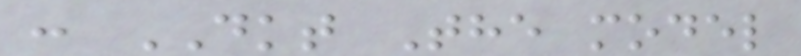: DKT The model
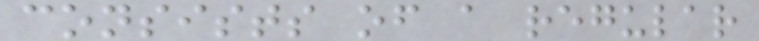consists of a regular
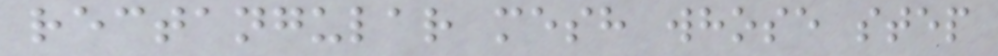rectangular mesh whose step
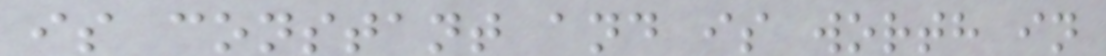is constant and is worth in
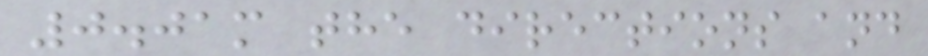0.01m the directions and
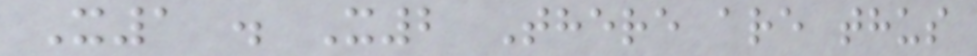X1 . X2 There are thus
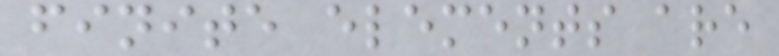finite elements are
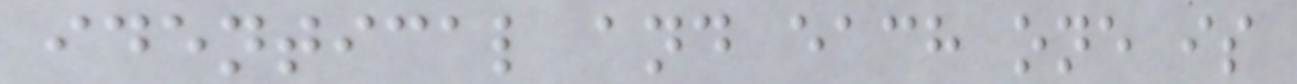identical and each one is
